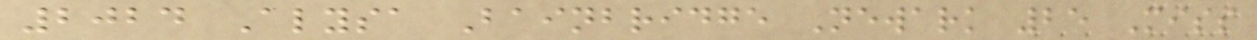2024 Alysa Bainbridge Newark 25 Miss
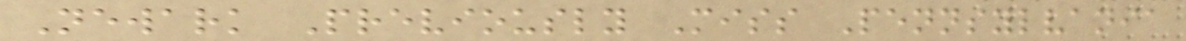Newark Previously Miss Pennsylvania
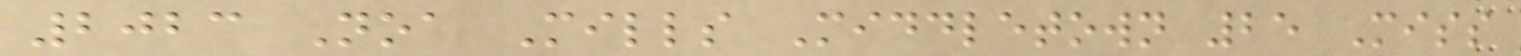2023 Noa Mills Middletown 25 Miss
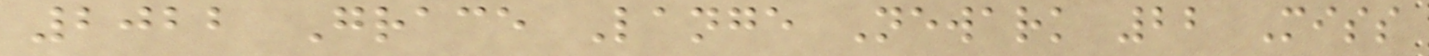2022 Grace Lange Newark 22 Miss
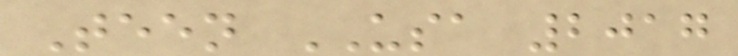Teen USA 2017
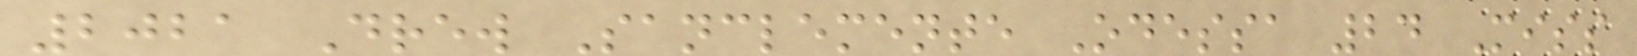2021 Drew Sanclemente Odessa 24 Miss
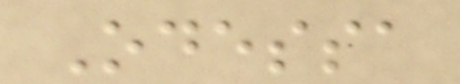Odessa
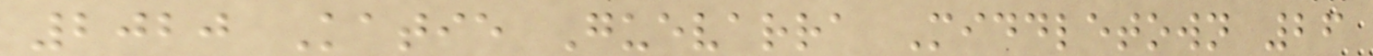2020 Katie Guevarra Middletown 26
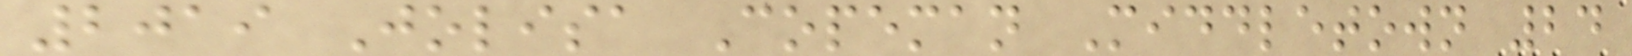2019 Jolisa Copeman Middletown 24
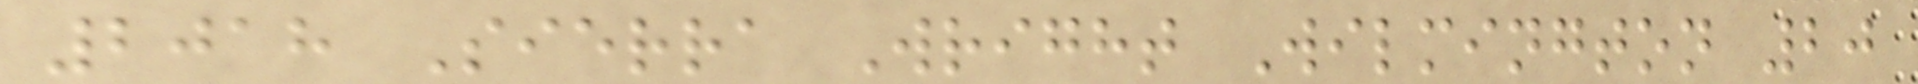2018 Sierra Wright Wilmington 20
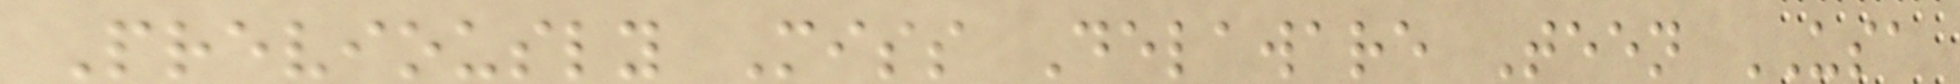Previously Miss Delaware Teen USA
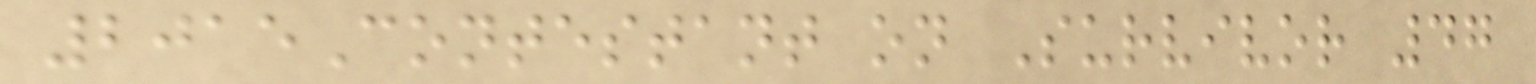2015Contestant on Survivor 47
